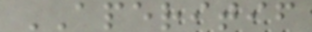APERITIF
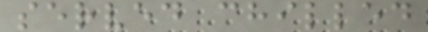served chilled
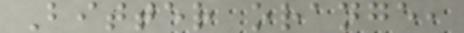Bitter orange,
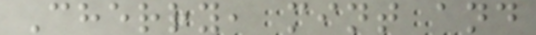Cherry, mint and
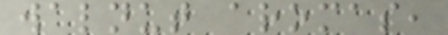walnut aromas,
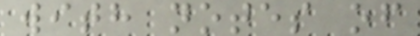with notes of
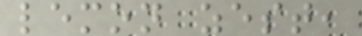lemon zest,
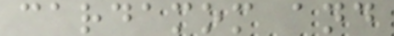cardamom and
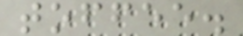toffee.
